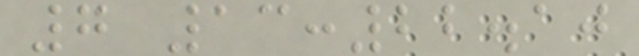7 13:22.10
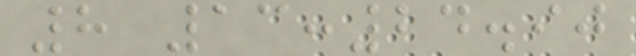8 13:24.90
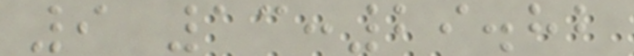9 13:29.82
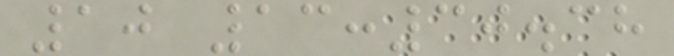10 13:30.38
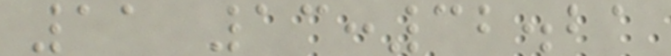11 13:32.21
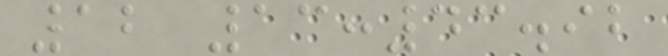12 13:43.92
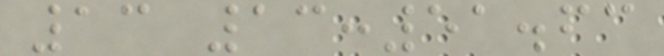13 13:51.63
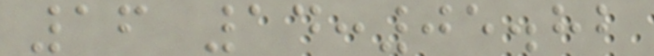16 14:05.82
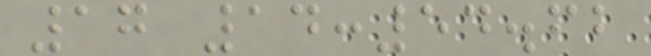17 14:54.62
